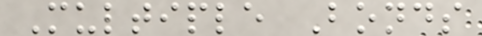Multiple Bonds
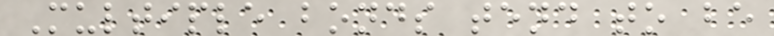Multiple bonds tend to be
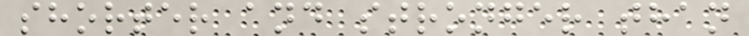shorter and stronger than
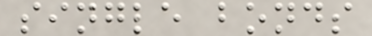single bonds
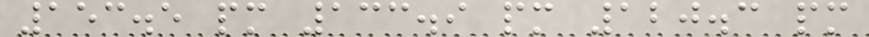153.5 pm 133.9 pm 120.3 pm
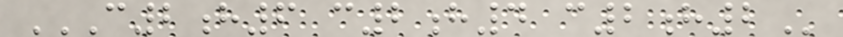C2H6 C2H4 C2H2
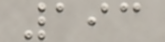193
